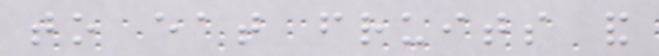to eat fruits and
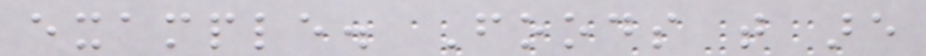example. Foods that are
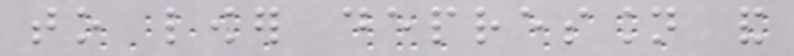to lower depression and
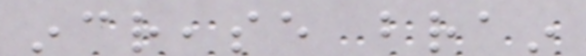increase brain
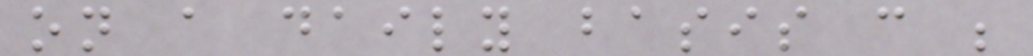on a daily basis can be
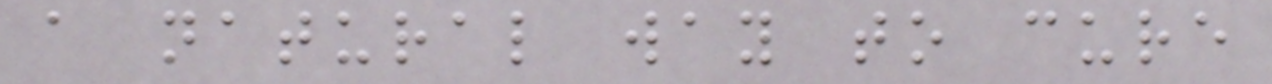a natural way to cure
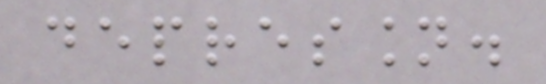depression.
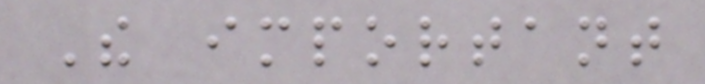The important
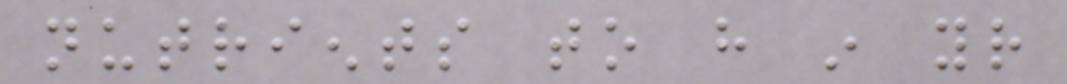nutrients to have in your
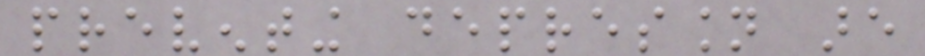preventing depression are
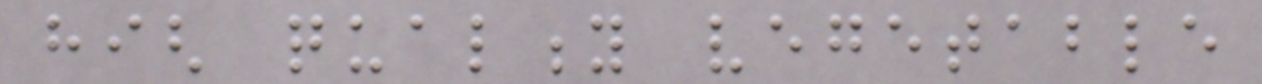high quality vegetable
